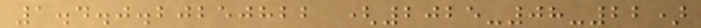1.4.0.20250822 (2025-08-22)
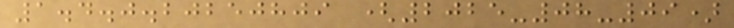1.4.0.20250809 (2025-08-09)
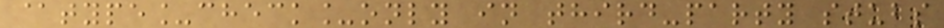@type_check_only in third-party stubs
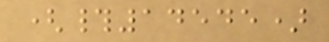(#14545)
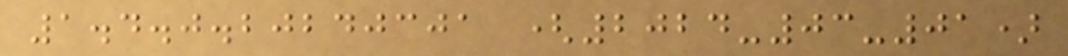1.4.0.20240301 (2024-03-01)
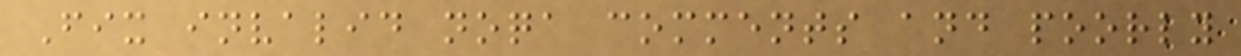Fix invalid noqa comments and poorly
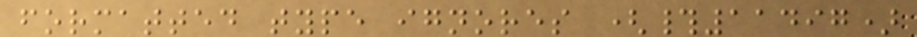formatted type ignores (#11497)
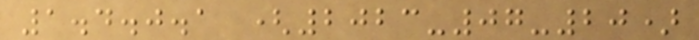1.4.0.1 (2023-07-20)
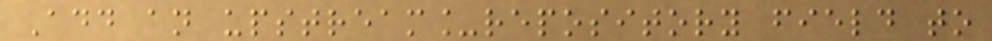Add an upstream_repository field to
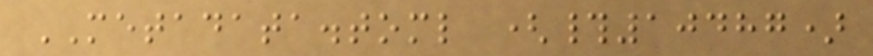METADATA.toml (#10487)
